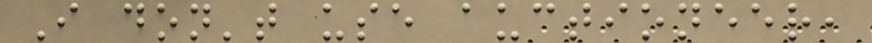I don't use auctioneer,
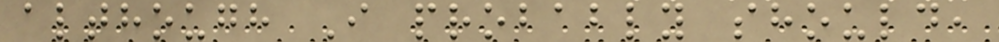although I probably should,
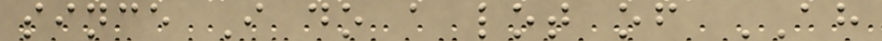since I do a lot of AH
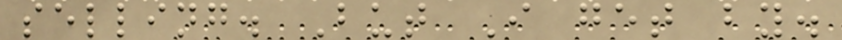selling. But I get by.
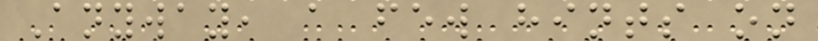Anyway, a few hints on
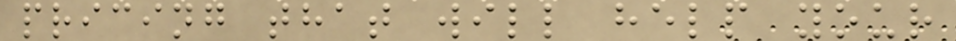pricing that will help your
